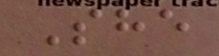She
